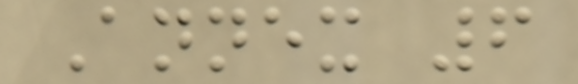Annex 6
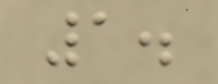1.
